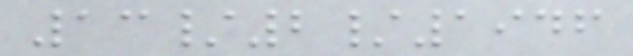13/2/1946
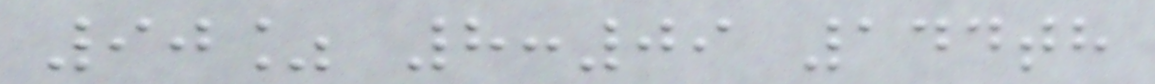90% 8:09 144th
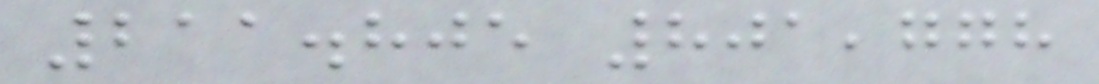211.805 801,778
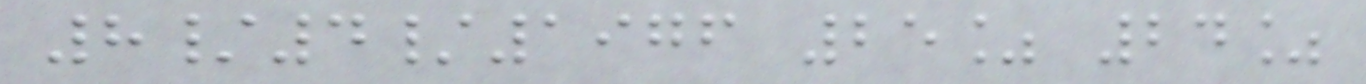8/4/1976 25% 24%
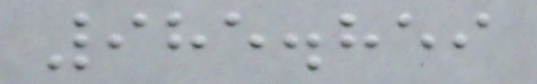985.859
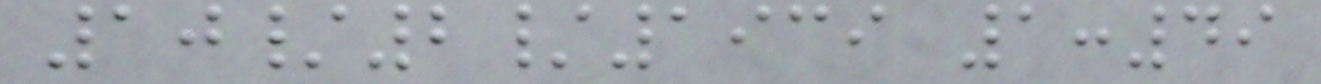10/2/1939 1:49
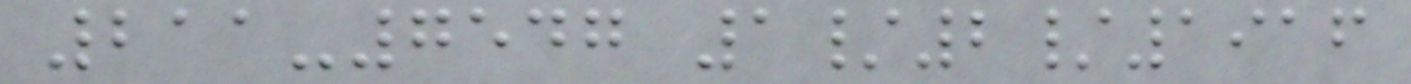211-7547 1/2/1916
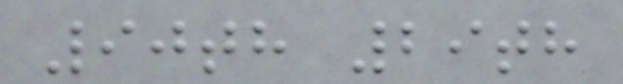90th 29th
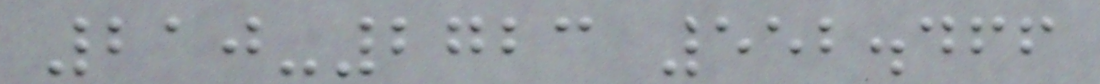210-2723 552.466
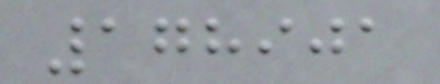178901
